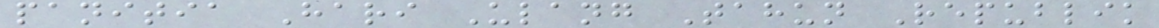panitia Hari Ulang Tahun Republik
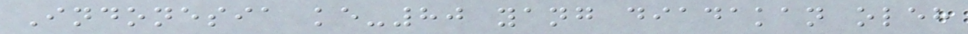Indonesia ke-80 yang diadakan oleh
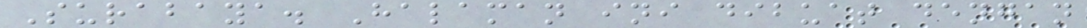Surabaya. Halaman ini dibuat dengan
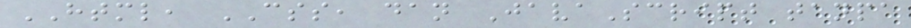HTML, CSS, dan JavaScript tanpa
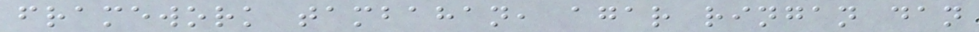framework tambahan, agar ringan dan
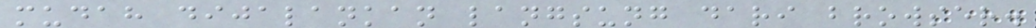mudah dijalankan langsung dari browser.
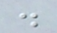.
